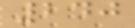240
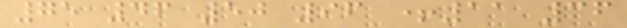75 46 50 96 +11 36
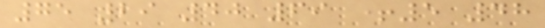75 29 40 69 +5 48
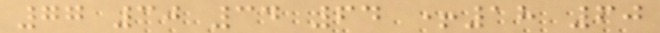77 30 34 64 +18 60
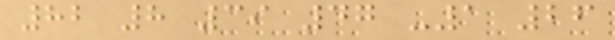82 8 39 47 -1 26
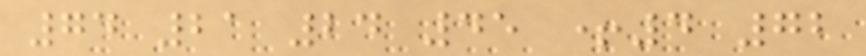74 21 24 45 +4 72
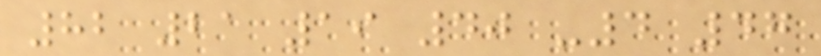82 21 19 40 -4 47
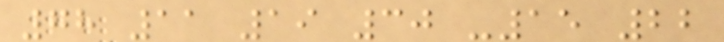78 11 19 30 -15 22
